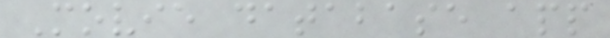Movie database app
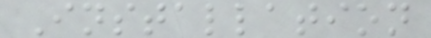Installation
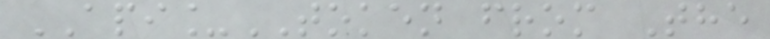API_TOKEN from The
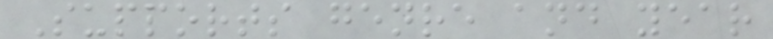Supports genre and year
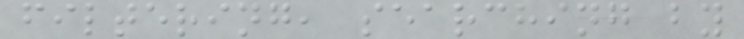filtering, searching by
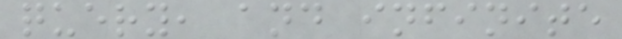query, and infinite
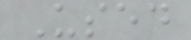Used
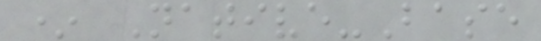* Native-Base
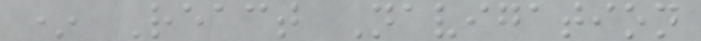* React Navigation
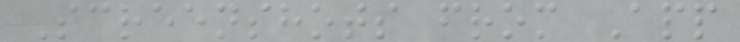Screenshots from App
